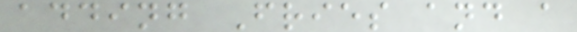adding Fries and a
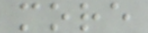more
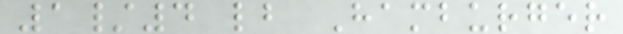1/4 lb Hamburger
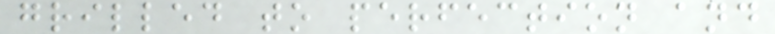grilled to perfection and
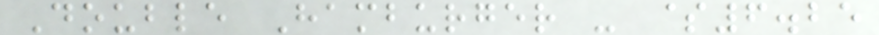Double Hamburger - $6.25
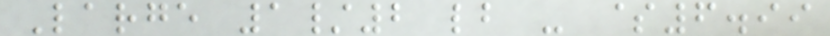Large 1/2 lb - $6.99
